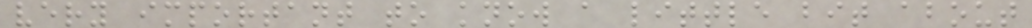very important to know a little bit about
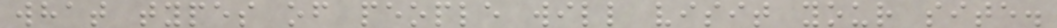what types of people will visit your site.
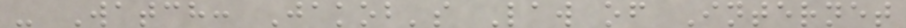- Watch: Jakob's Law of Internet
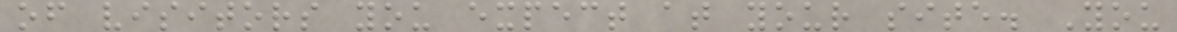of visitors you expect at your site. You
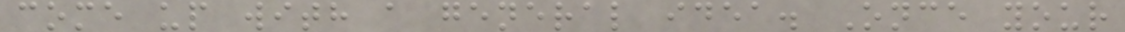come up with a general idea. Once your
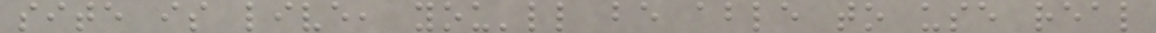site is live, you'll be able to use real
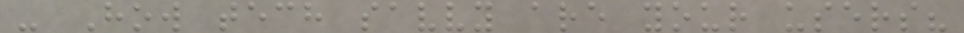- How tech savvy are your users?
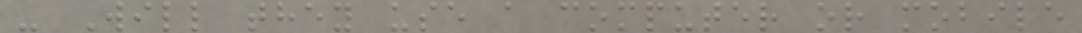- Will they use a computer or mobile
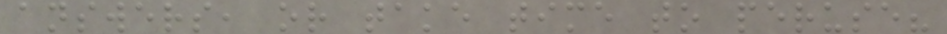answers, or take time to peruse?
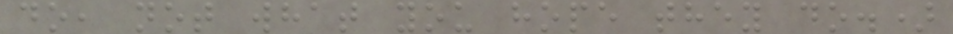do, not what you hope they do.)
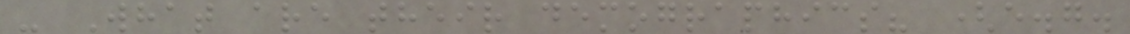- What are their demographics? (e.g.
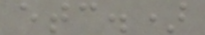etc.)
